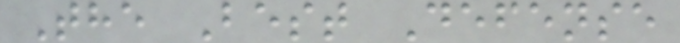The Best Defense
